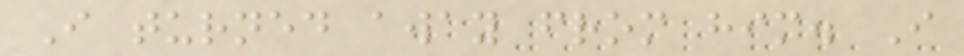I turned away from him. I
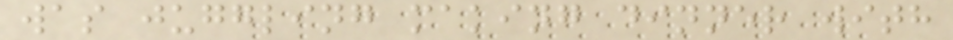was juggling making dinner with
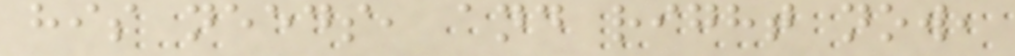his needs, and right now,
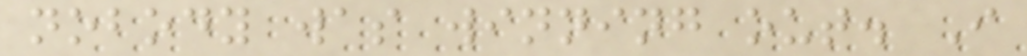nobody was winning out. I
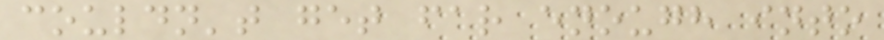couldn't get far enough into
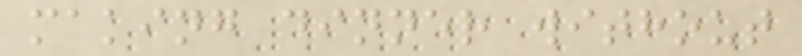making dinner without
